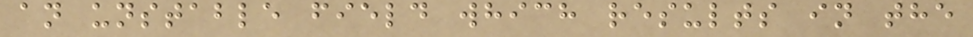an unstable field which results in the
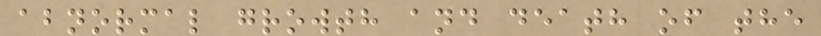abnormal growth and death of the
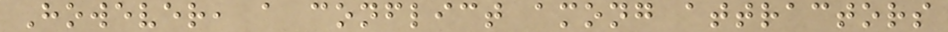However, a conflict among attractors
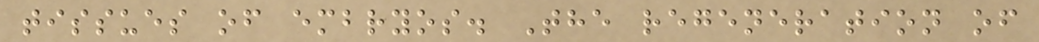tissues of embryos. The regeneration of
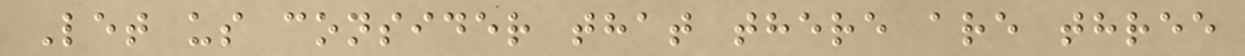Let us consider that there are three
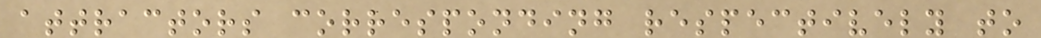attractors corresponding respectively to
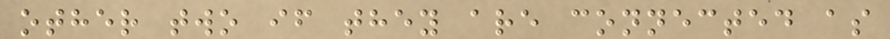other two if they are connected as
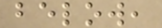below,
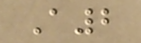A2
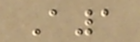A1
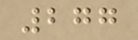277
